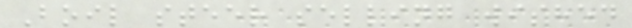Boil steer selling wished
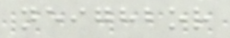neighbor
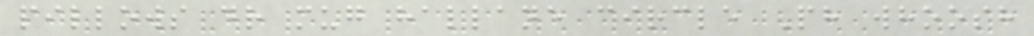pillows dr mug hallane circle Ph whoosh
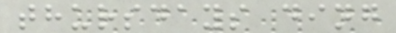thursdays ding
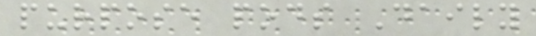purpose pods Daily
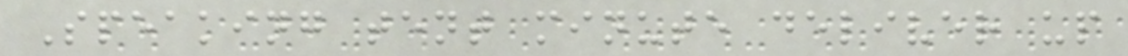Speaking tent minute deliver up
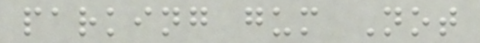parking gum Not
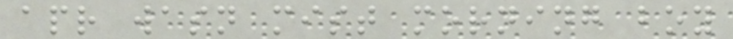apr wasn mist morning boy
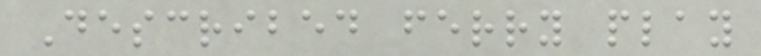Described ferry play
